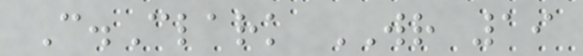C.Clark WR 19
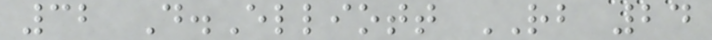32 D.Elliott RB 24
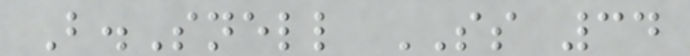B.Snell SS 34
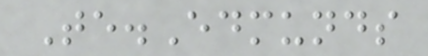Te.Edmunds
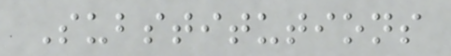Substitutions
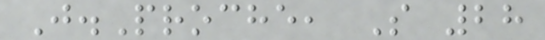J.Proche, S 28
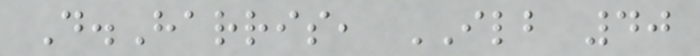D.Harris, ILB 40
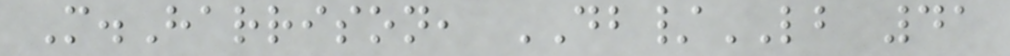M.Harrison, DB/LB 41
